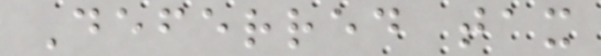Deferred tax
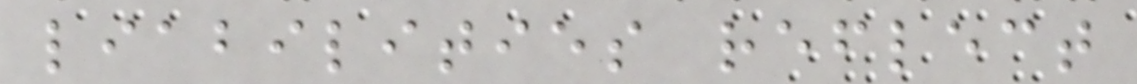liabilities reflect
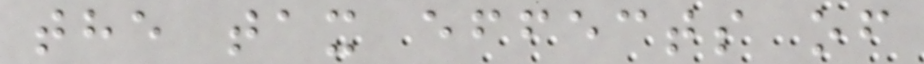the tax effects of
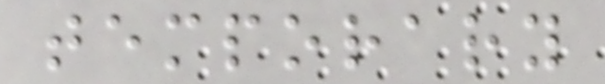temporary
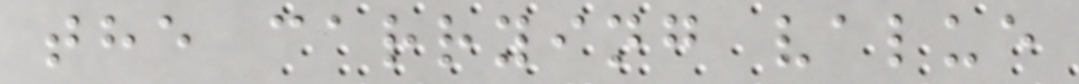the carrying value
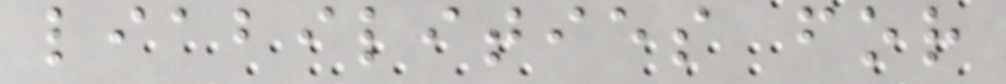liabilities for
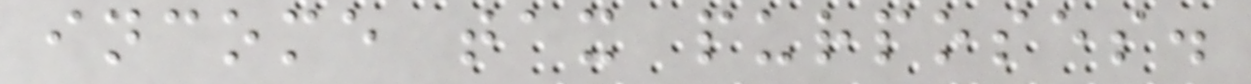income tax purposes.
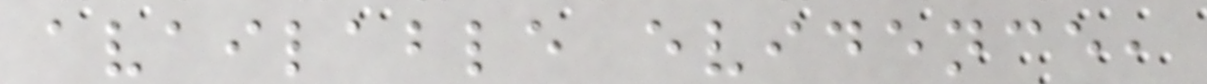available evidence,
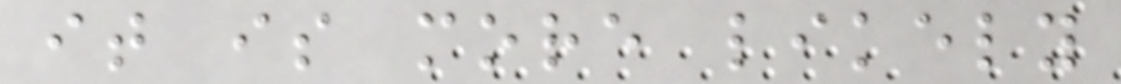it is more likely
